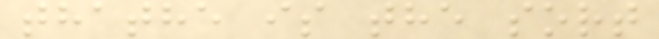thathe is the sort
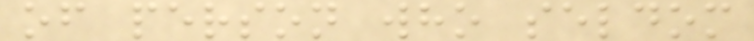of person who seldom
